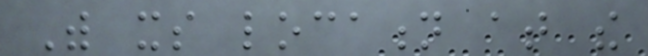With its location at the
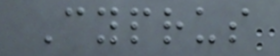Cyprus
